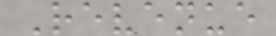Revenue
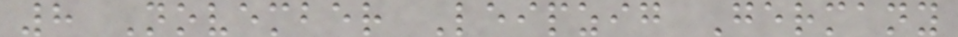8 November Leipzig Germany
